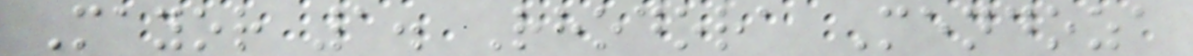Mayor 1. Rhodora Mendoza
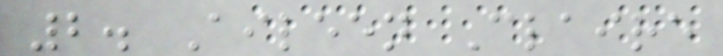2. Aileen Claire
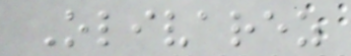Olivarez
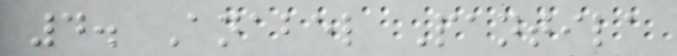4. Anabel Pantila
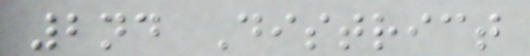2nd District
